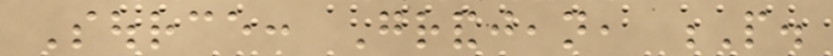Source: Grandjean, P.
